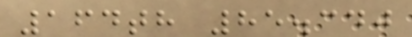164th 85.340
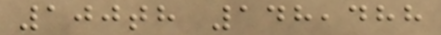100th 148,488
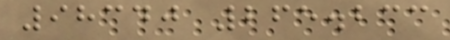98340 265.233
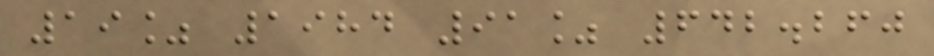19% 1984 91% 642.260
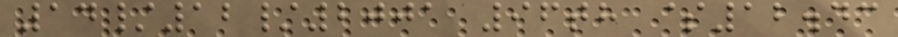14/12/2001 96th $12.43
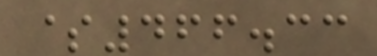$466.33
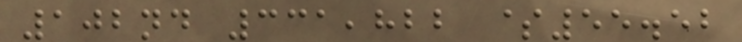102nd 331,822 $55.52
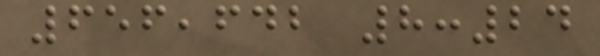656,642 8:24
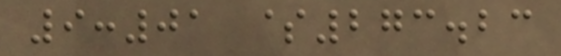9:01 $273.23
